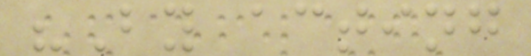"By acting
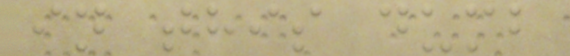in this dumb
